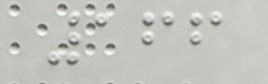166
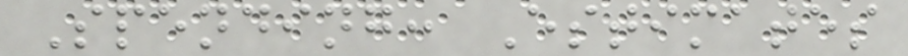Spending: Estimates
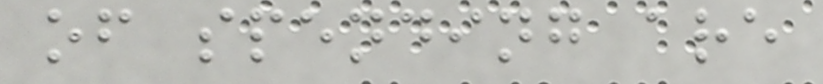of spending are
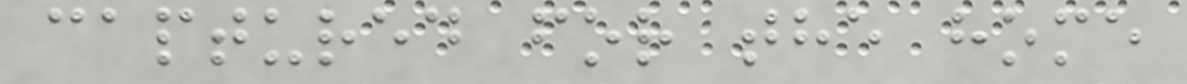captured for the home
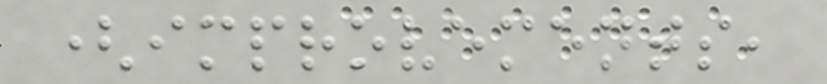(improvements,
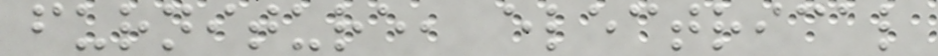furniture, electrical
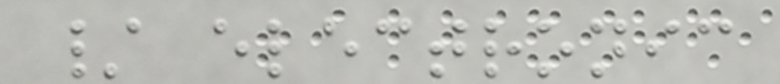/ electronic
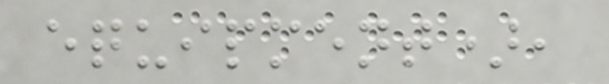equipment),
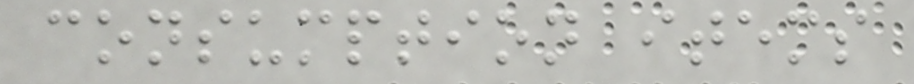consumption items
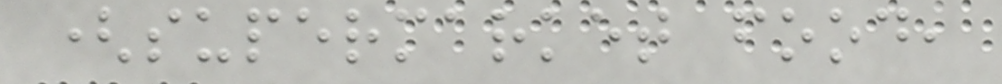(supermarket food,
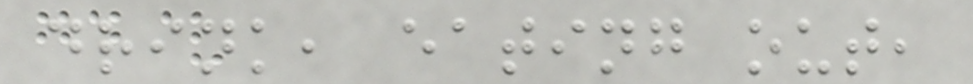drink, eating out,
